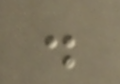.
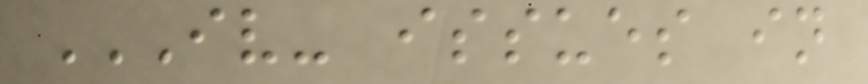IV- ISSUES IN
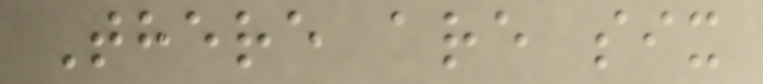There are six
